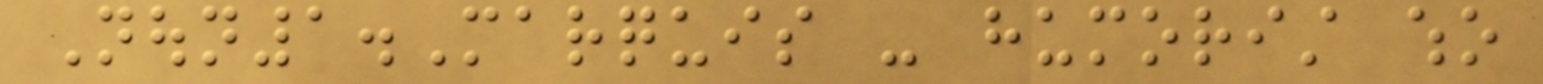Noun1.Marquis - humorist who
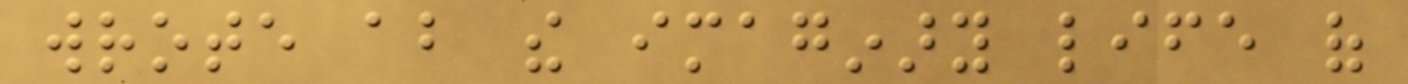wrote about the imaginary life of
